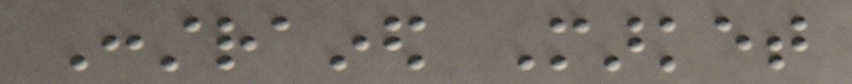Constrained Market
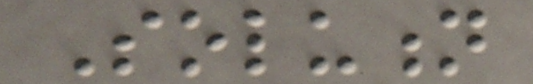Solution
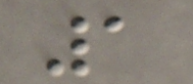1
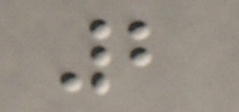2
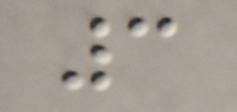3
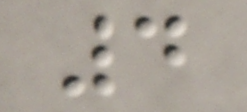4
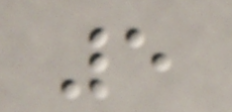5
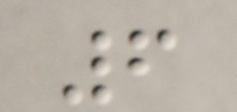6
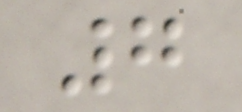7
